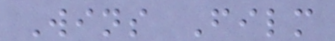Wins Film
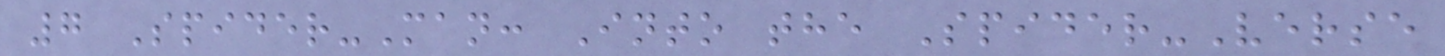7 Spider-Man: Into the Spider-Verse
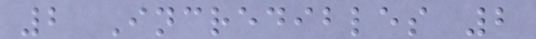2 Incredibles 2
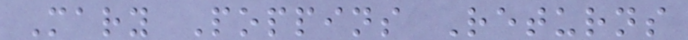Mary Poppins Returns
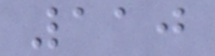110
